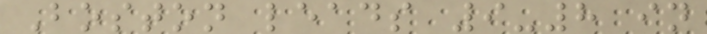Boston leads 9-8 in
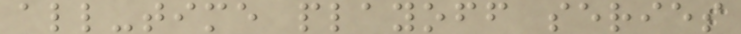all-time playoff series
